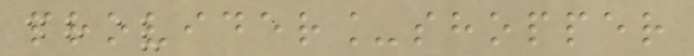provider_shopper
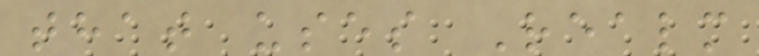that uses Realm
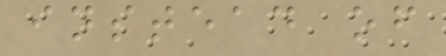instead of
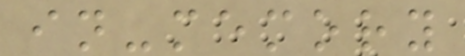in-memory
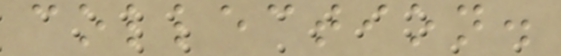collection.
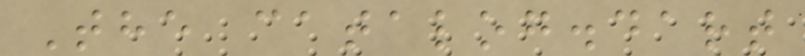The catalog.dart
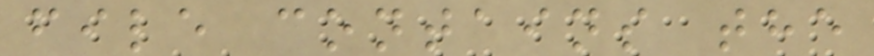file contains the
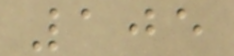105
